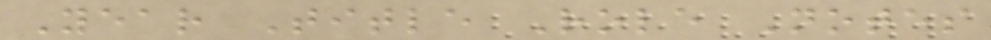Year Title Role Notes
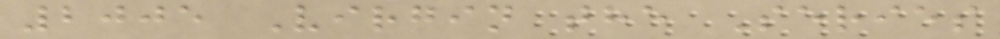2005 Virgin the Series
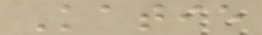Katie
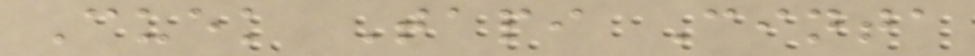Cuek Tapi Cinta
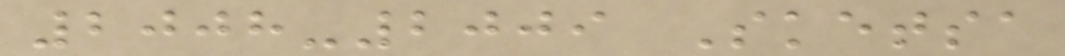2008-2009 Sketsa
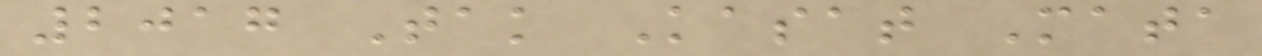2017 Tak Kasat Mata
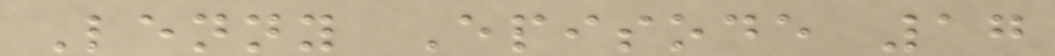Lenny Episode 17
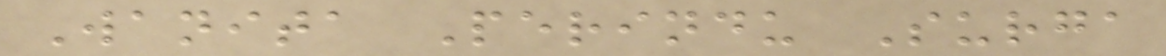Wanita Perindu Surga
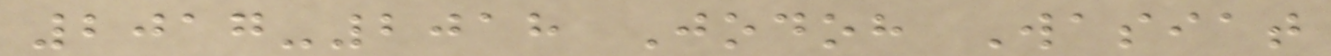2017-2018 Jodoh Wasiat
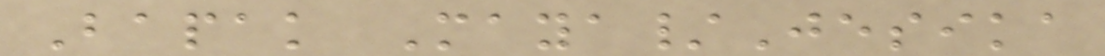Bapak Maya/Jesika
